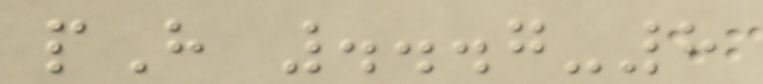pH ...7-8
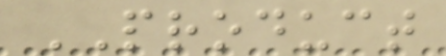PRODUCT
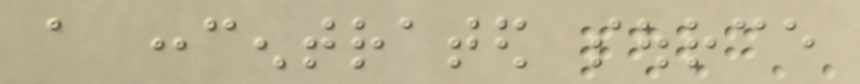a concentrated source
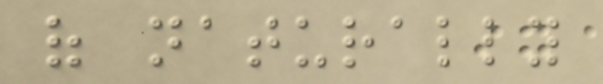of naturally
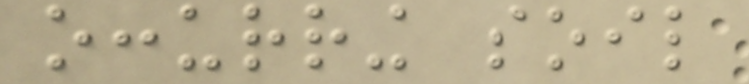occurring soil
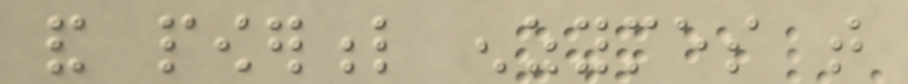and powerful enzymes that
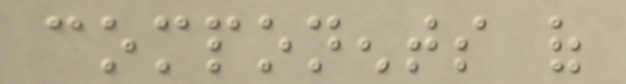components of
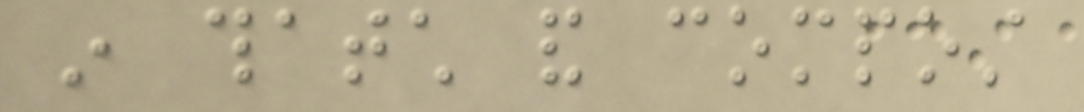in thatch and compost
